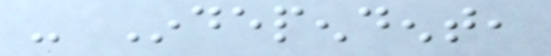- Independent,
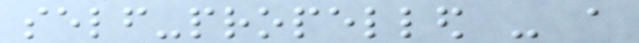self-propelled - a
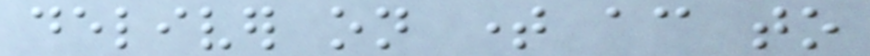deliver on time according to
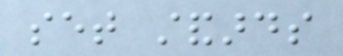set standards
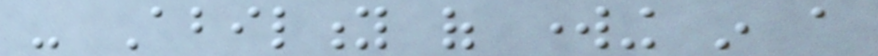- Ability of working in a
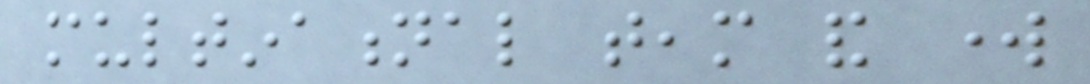multinational team and work
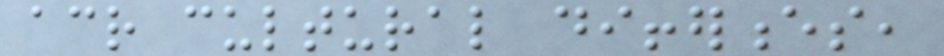across cultural differences,
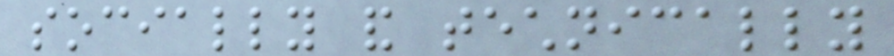socially and technically
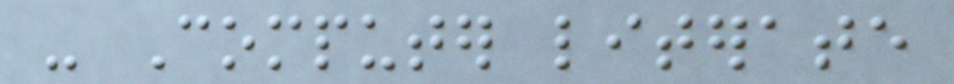- Computer literate
